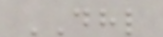DHL
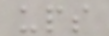ups
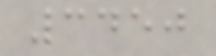3450
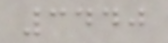3440
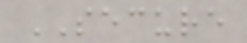SECURE
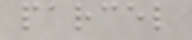parcel
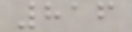816
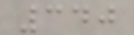340
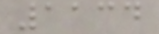1134
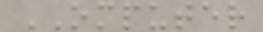OMPUTER
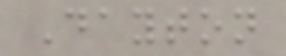Dayton
